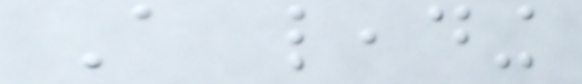A leading
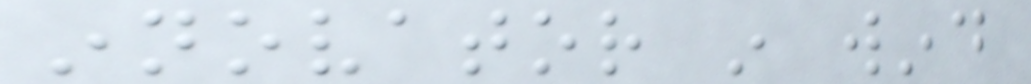innovator in wind
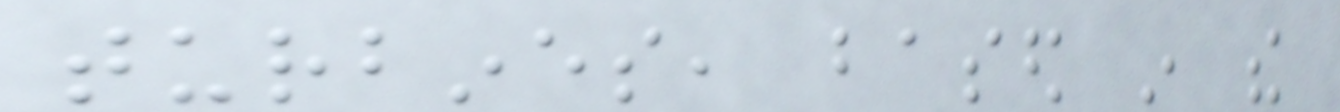turbines, based in the
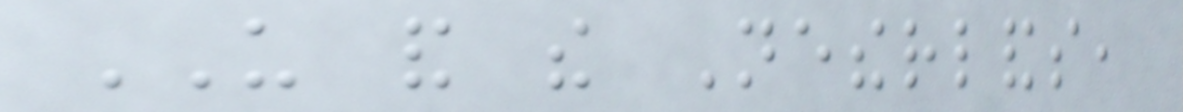US and the Netherlands,
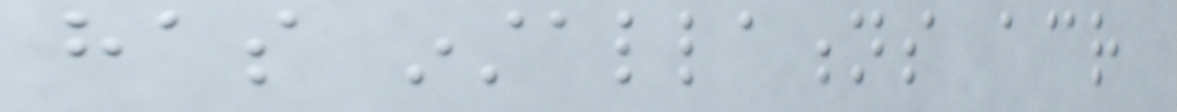has installations across
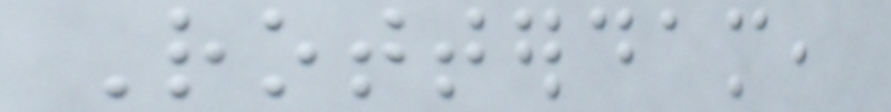Rotterdam,
